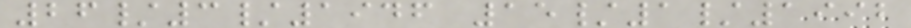26/3/1946 15/1/1992
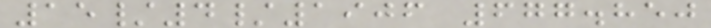15/4/1906 677.850
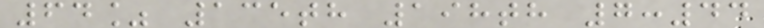64% 135th 198th 7:44
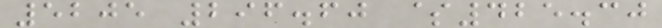5205 296.60 $425.30
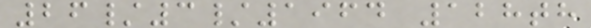26/3/1964 128th
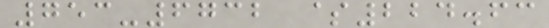753-6732 $224.63
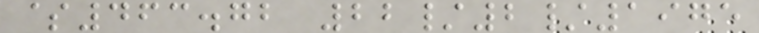$463.72 22/2/1975
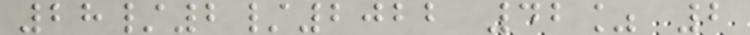28/2/2022 42% 2
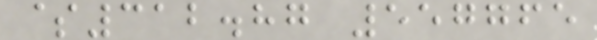$312.87 557765
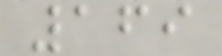169
